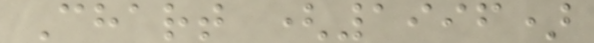Chart (1996)
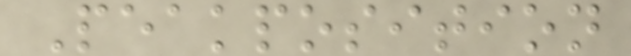Peakposition
